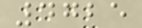4725
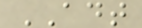ADT
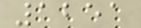1251
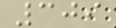309
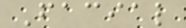Facial
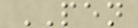PEN
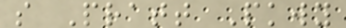s Pratt Pkwy
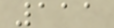111
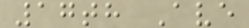17th Ave
